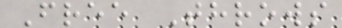Free Throws
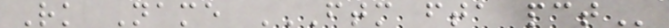Rk Name FTM FTA PCT
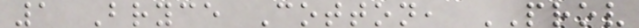1 Bryce Cotton, PROV
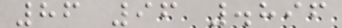86 96 .896
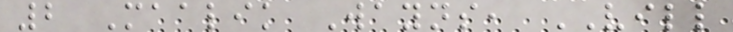2 Maalik Wayns, VILL
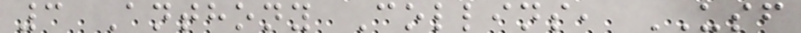3 Anthony Collins, USF
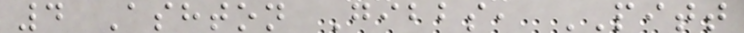4 Ashton Gibbs, PITT
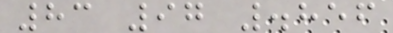83 97 .856
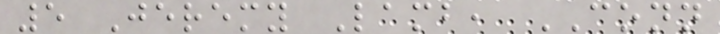5 Jeremy Lamb, CONN
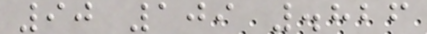90 109 .826
